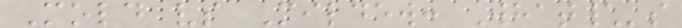Mold vs Mildew: What\'s
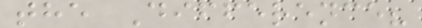the Difference?
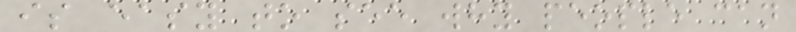is easy to see why people can
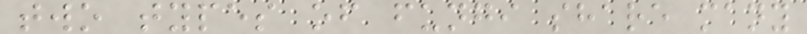two types of fungi share many
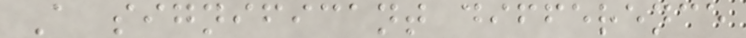A significant difference
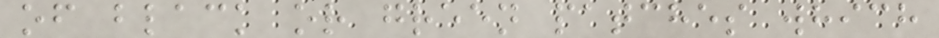of black or green patches which
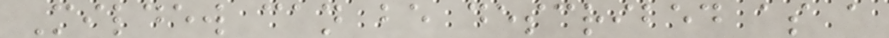Mildew can be described as a
